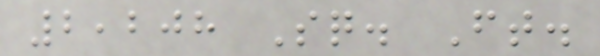2,208 Sq. Ft.
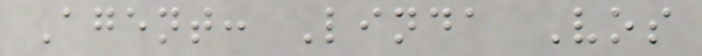Agent: Linda Vos
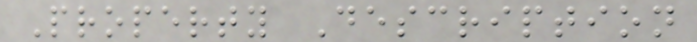Property Description
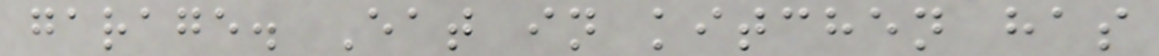garage. Eat in kitchen has
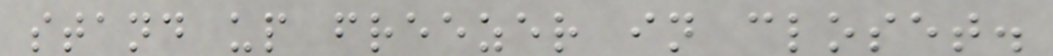stand up freezer in closet.
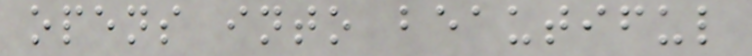opens into beautiful
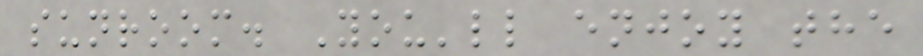sunroom. You'll enjoy the
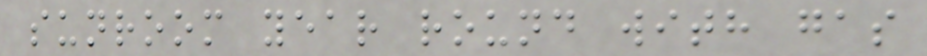sunroom year round with gas
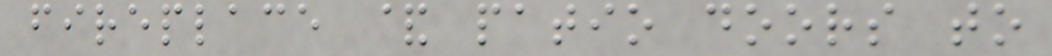fireplace & patio doors to
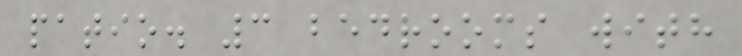patio. 3 bedrooms with
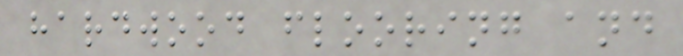hardwood flooring and
